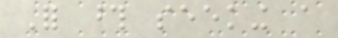For those seeking a
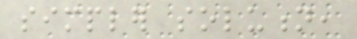simpler solution,
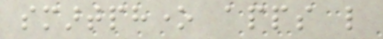smartphone apps like
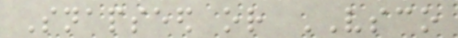Snapseed or VSCO
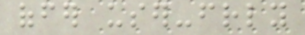offer user-friendly
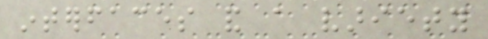interfaces and a variety
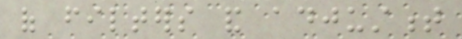of filters and adjustment
